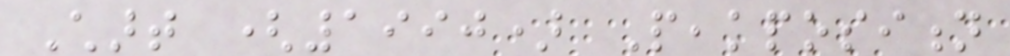Chart (1990) Peakposition
